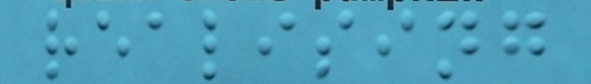realising
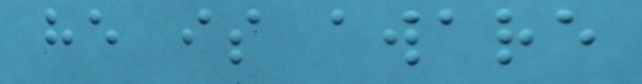he is aware
